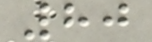80
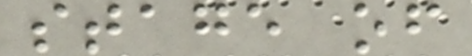stage of
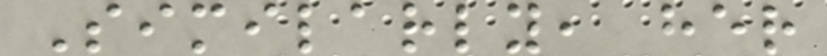Similarly, her
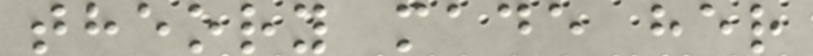theory made her
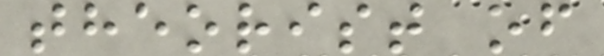theorist of
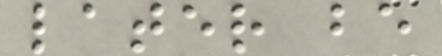later be
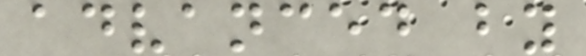advanced by
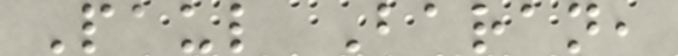Paul Baran,
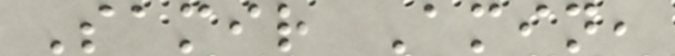Samir Amin,
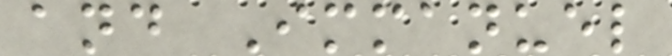and Immanuel
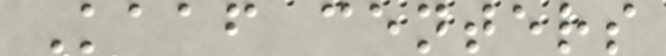Kaaf centers
